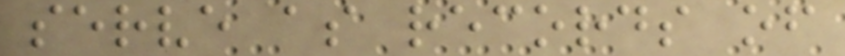serve as records of
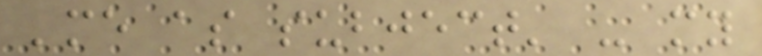'me as subject' - my
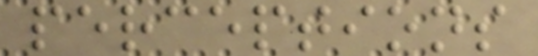perceptions
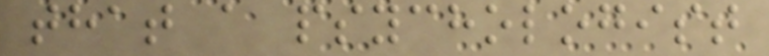that a psychologist
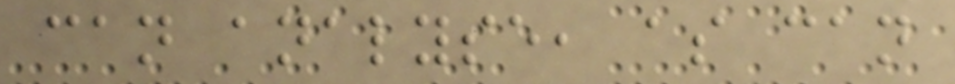can analyse, as can
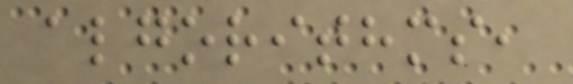algorithms,
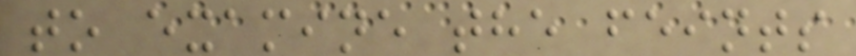to examine the feints
